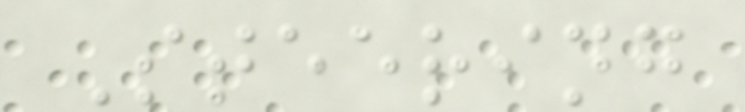Steering
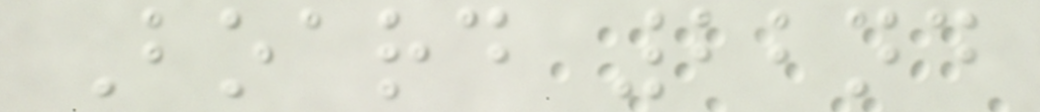Board 22nd
